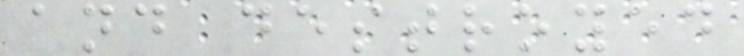and destroyed
